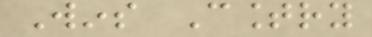Wins Country
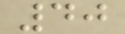40
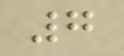7
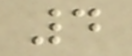4
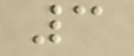3
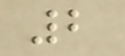2
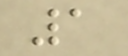1
